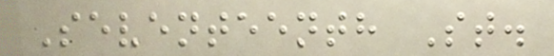Seventeenth St.
